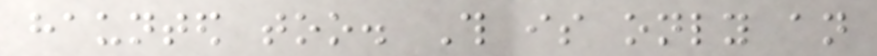haunted too. This is only an
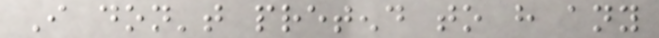I don't pretend to have any
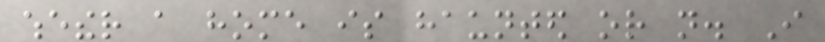whether a home is haunted or not. I
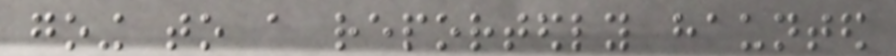going to a reportedly haunted
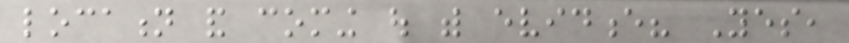location and coming out with evidence? Yes,
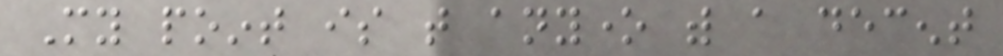My point is that anyone with a decent
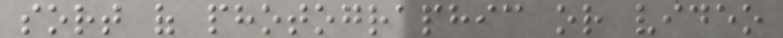sort of photographic or video
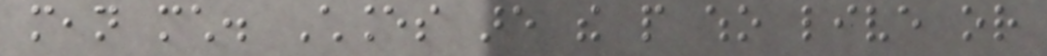mean much. Chances are the people who live or
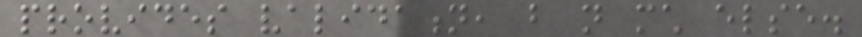provides validation, but not much else.
